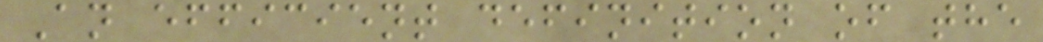An efficient definition of the
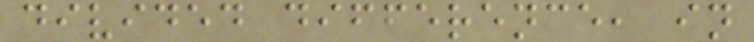divided difference, in
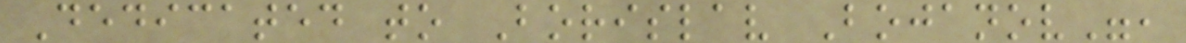Dedicated to Borislav Bojanov",
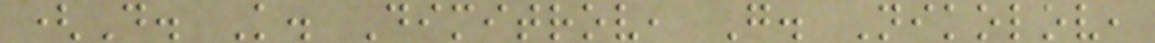(D. K. Dimitrov, G. Nikolov,
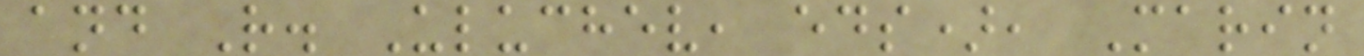and R. Uluchev, eds), Marin
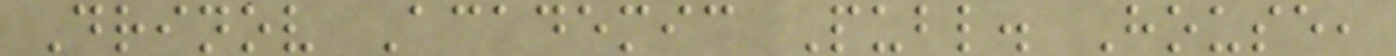Drinov Academic Publ. House,
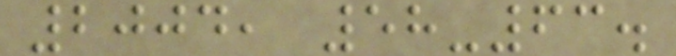2004, 58-63.
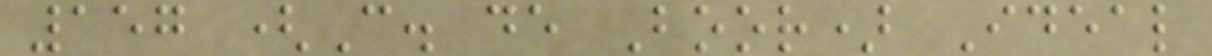157 (C. de Boor) Ideal
